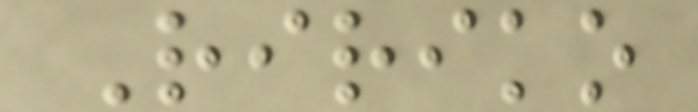Ririko
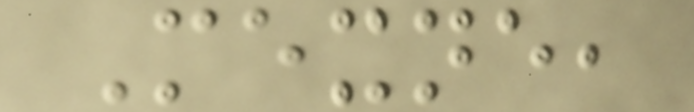Mexne,
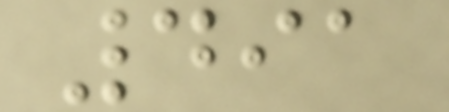491
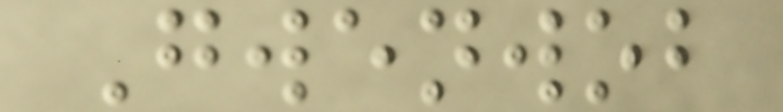Gwenwob
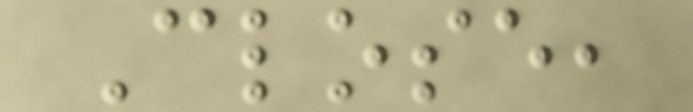Close,
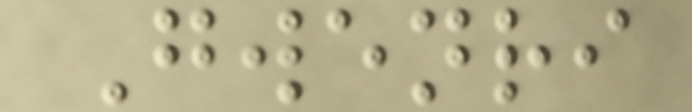Gwenri
